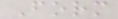Form
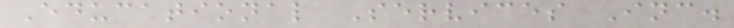Educational Services Inc.
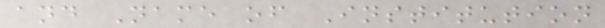and Name of Institution
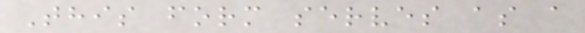This form serves as a
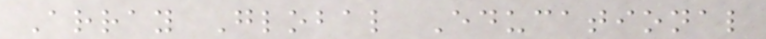Array Global Educational
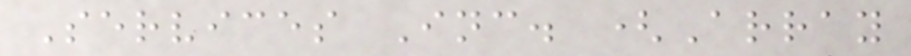Services Inc. (Array
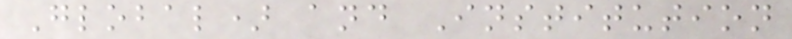Global) and Institution
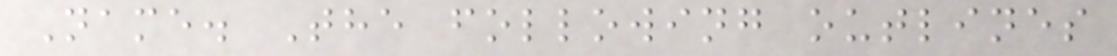Name. The following outlines
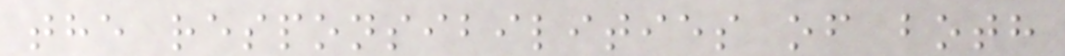the responsibilities of both
